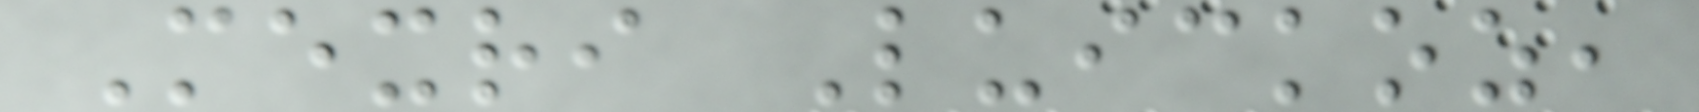Mexri Luickoz,
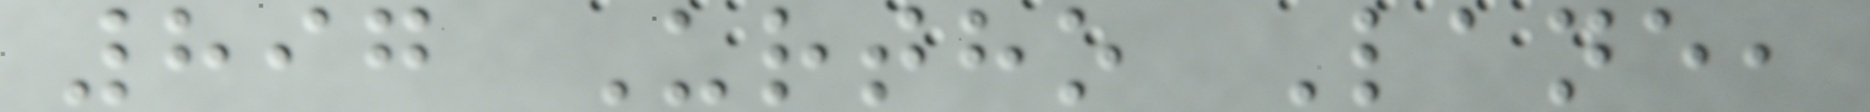897 Urtho Lane,
